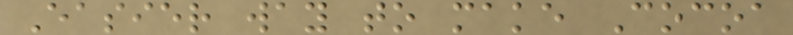Easier way to make Cocoa
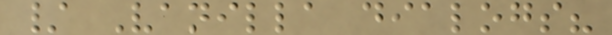/ Vanilla dialogs?
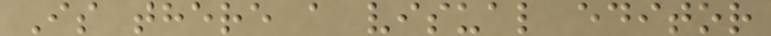Is there a visual editor
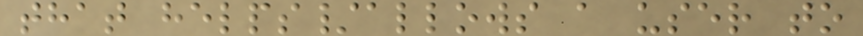that helps/allows a user to
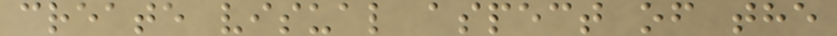create visual aspect of the
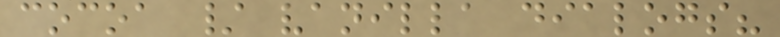cocoa / vanilla dialogs?
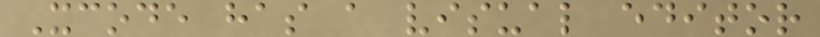Xcode has a visual editor
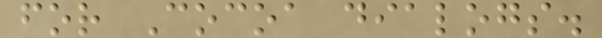for Cocoa dialogs.
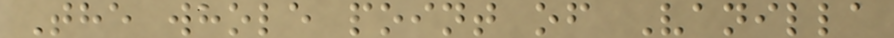The whole point of Vanilla
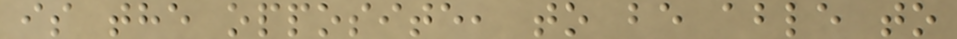is the opposite, to be able to
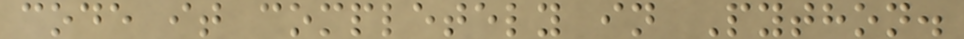code it completely in Python.
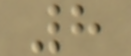8
